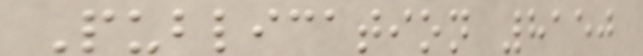Publication 8150
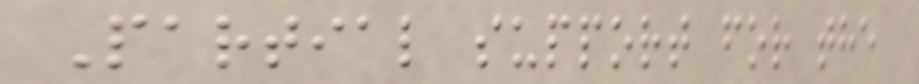Partial support for the
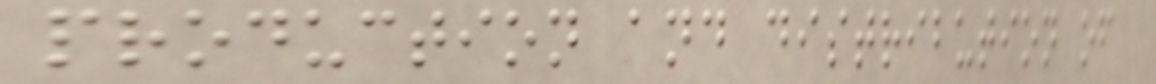production and distribution of
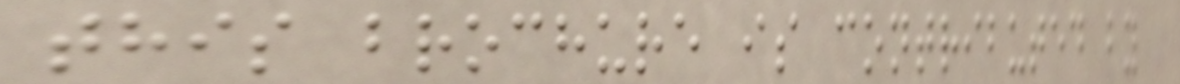this brochure is contributed by
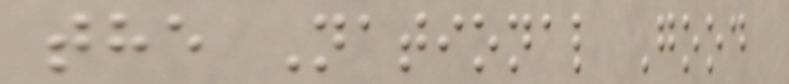the National Good
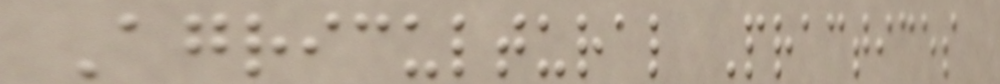Agricultural Practices
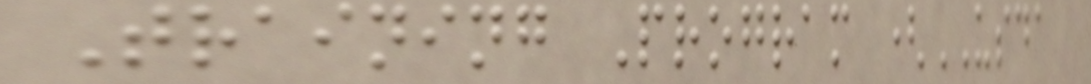Training Program (USDA
